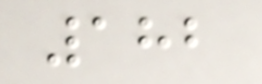182
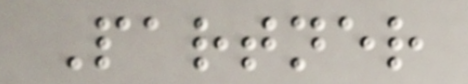Partner
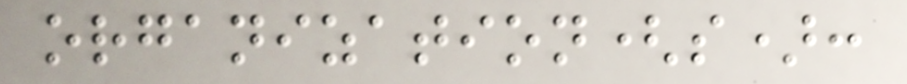organization(s):
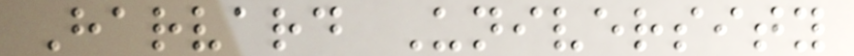Harvard University
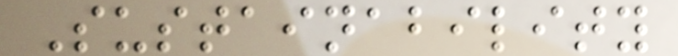Sustainability
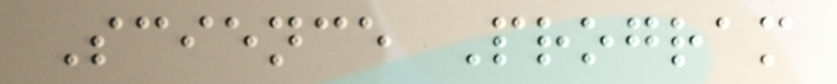Science Program
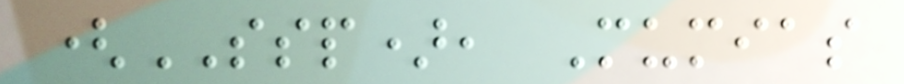(SSP), Mumias
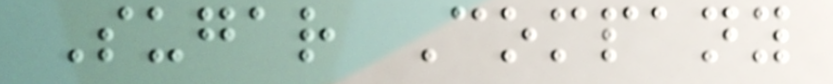Sugar Company
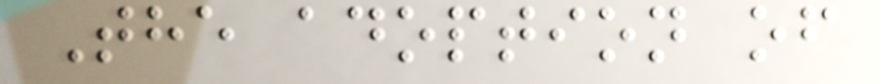The adoption of
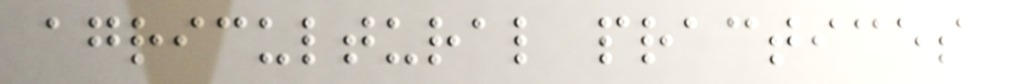agricultural practices
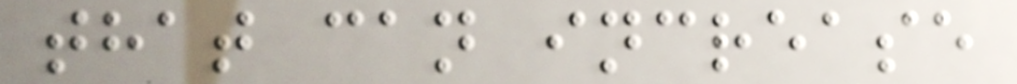that can increase
